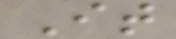It
